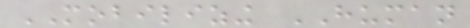MOBILIZING HUMAN
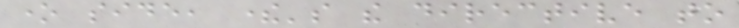one side, there's the directive to
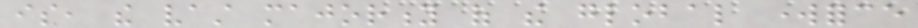is, the vast majority of the global workforce
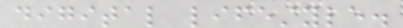digital lifestyle.
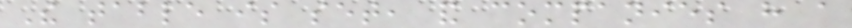The table is set, and companies have a
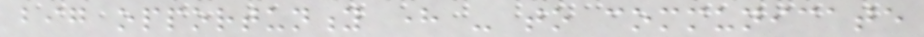big opportunity here - to communicate
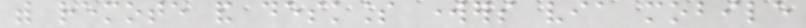with remote and deskless workers via mobile
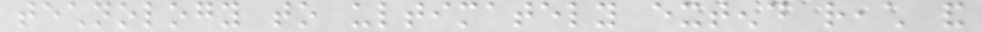technology to ultimately extend reach and
